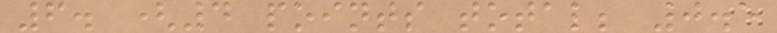6. (4 points total; 0.5
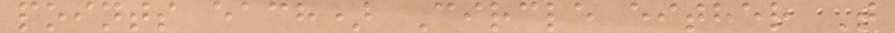points each) Circle either T
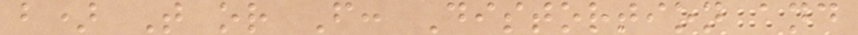b) T or F: Distortion and
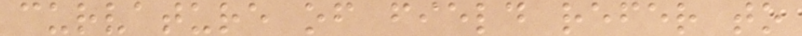curvature of field refer to
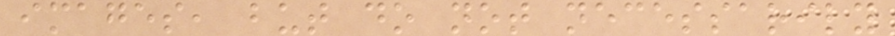images, but do not necessarily
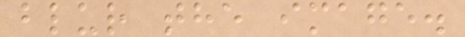blur the image.
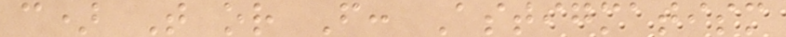c) T or F: Astigmatism
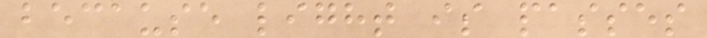because light is passes
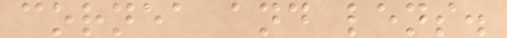cornea and lens.
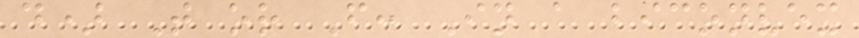d) T or F: In a biconvex
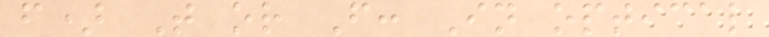f) T or F: In optical
